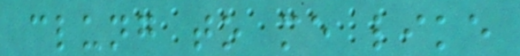clung to me like
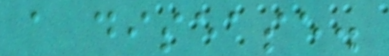a disease.
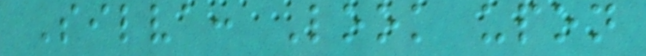Silva: Look upon
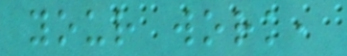your work,
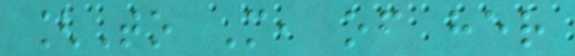[To M, of her
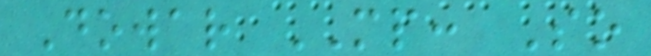Dowar MP: So
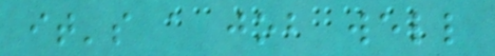it's a job well
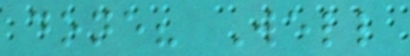done? Well
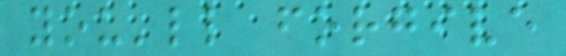you'll forgive
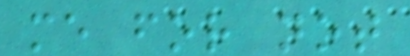me for not
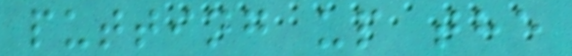putting up the
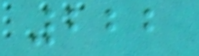222
